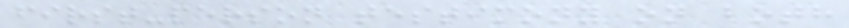first-person testimony on both
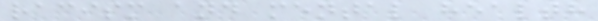racism and mental health
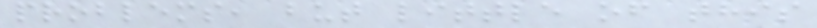problems, but little of this
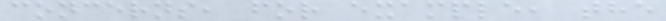concerns, for example, the
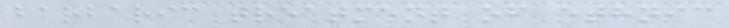barbaric treatment of ethnic
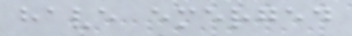have emerged
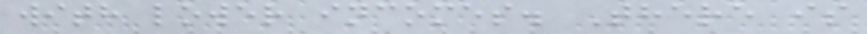with lower incomes. There is
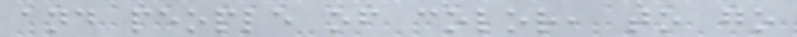and people of color, to go
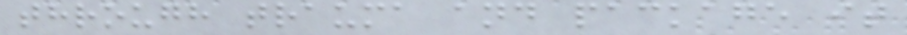through trauma and package it
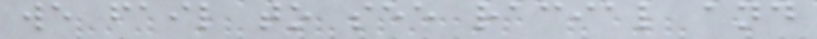we fail to see racial and
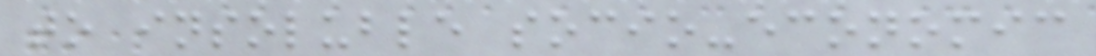to insoluble socio-economic
